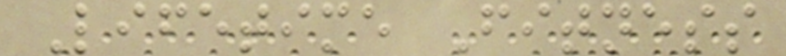Lifetime Fitness
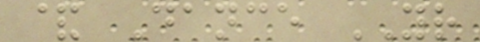& Dance YR
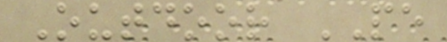Outdoor PE
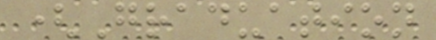(Graduation
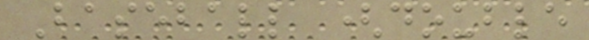Baseball (double
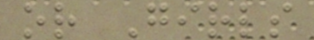or Girls
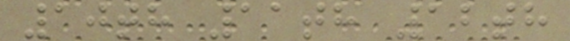10th 11th 12th
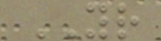YR
